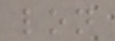lon
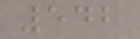542
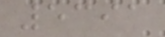5391
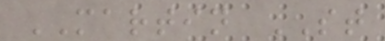MARTIN ST
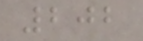202
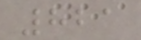821
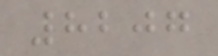8207
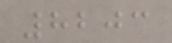8203
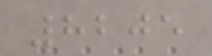8205
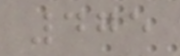475
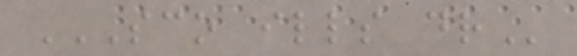SCO ILLS DR
